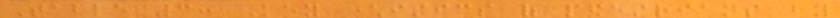Table 3: Key characteristics of pedestrians by
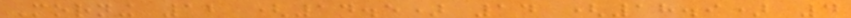Morning 12 (14.5) 14 (18.9) 4
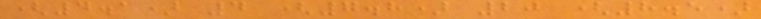(4.1) 4 (7.8) 20 (8.5)
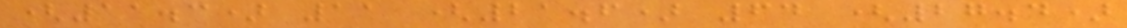(11.3) 11 (21.6) 64 (27.4)
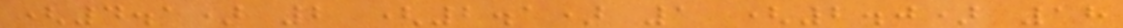(4.1) 2 (2.1) 1 (2.0) 18
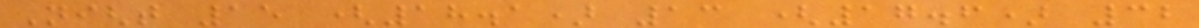Night 15 (18.1) 13 (17.6) 32
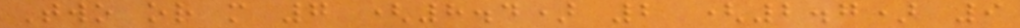Two or more 7 (8.4) 2 (2.7) 9
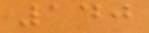140
